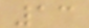13
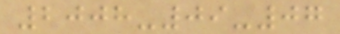2008-09-07
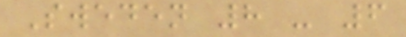Sweden 8 - 6
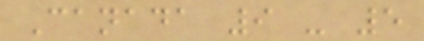Canada 9 - 5
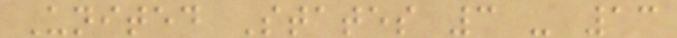United States 3 - 13
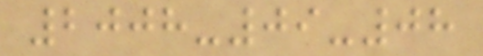2008-09-08
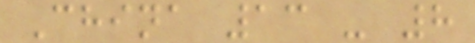China 13 - 8
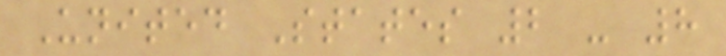United States 2 - 8
